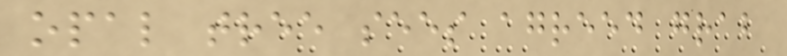opal tree sees agreed grab
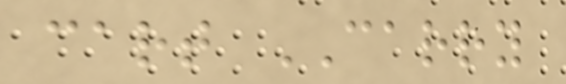cart CARRY
